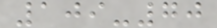109-70
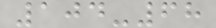104-68
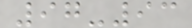97-93
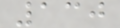130
